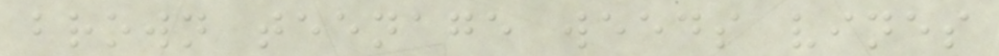brown teenage weeds vines
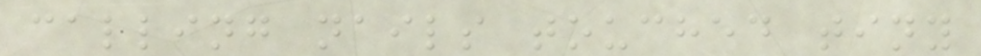calling nails touched tiny
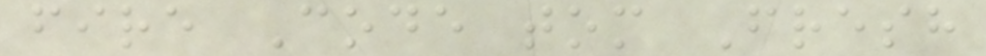fire Code tom Fresh
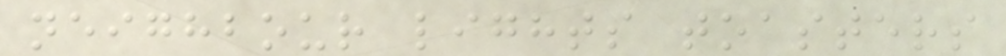neighbour lights toasters
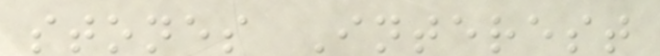stones Interest
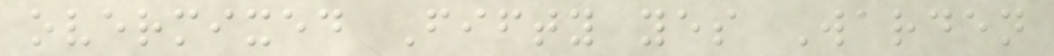overmixed Fifty yes Warden
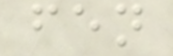fen
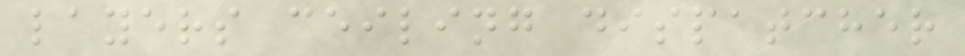layers ceiling dispatcher
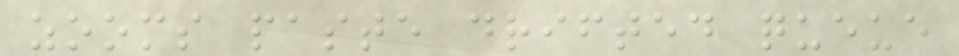zooms paste drifted queue
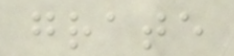grate
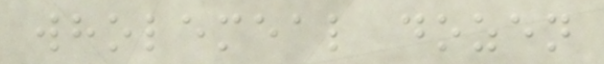wholemeal dozen
